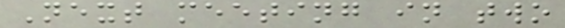Next meeting in two
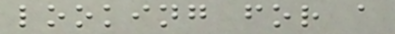looking for a
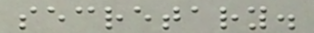secretary.
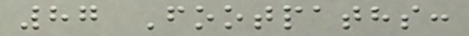87 Footpaths:
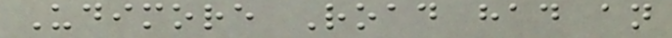Udimore Road had an
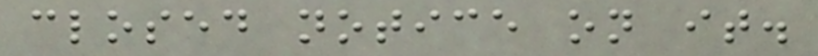closed notice on it.
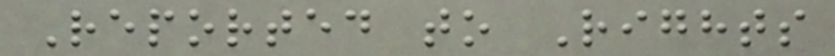Reported to Rights
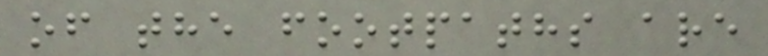of the footpaths are
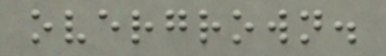overgrown.
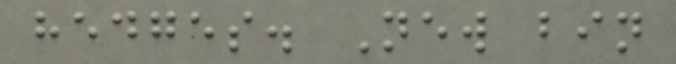hedges. New bin
